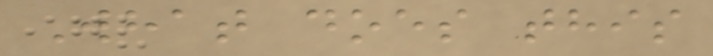What does this
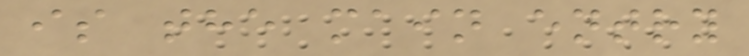is the main entry
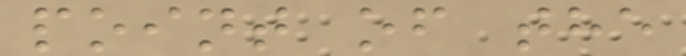point of the
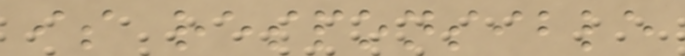is responsible
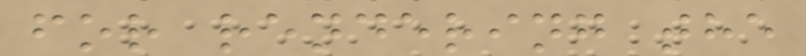for rendering the
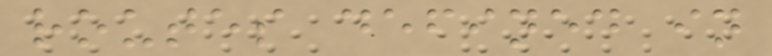routes defined in
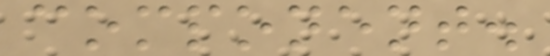component.
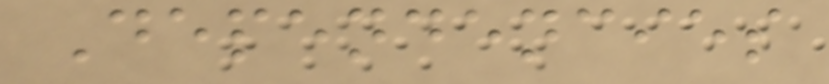Dependencies
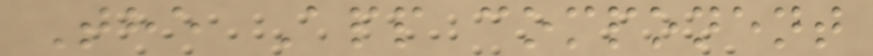The App component
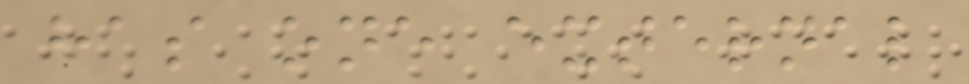has one external
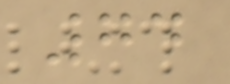74
